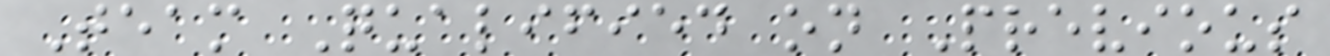Team Qualified on Previous
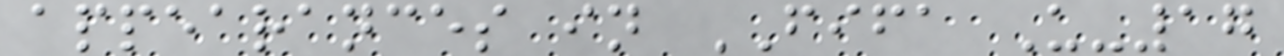appearances in FIFA U-17
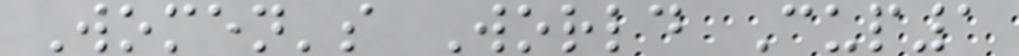Women's World Cup1
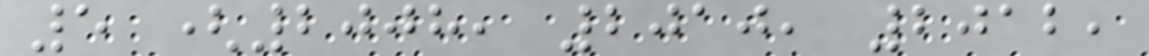5 (2008, 2010, 2012,
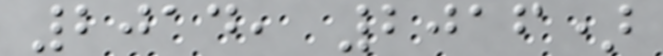2014, 2016)
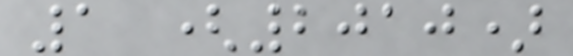1 (2010)
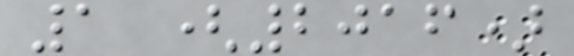1 (2016)
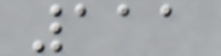111
